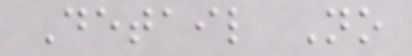Detail No
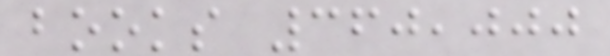books 360,000
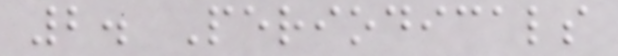2. Periodicals
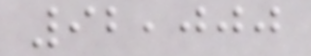92,000
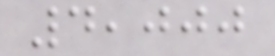4,000
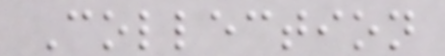Collection
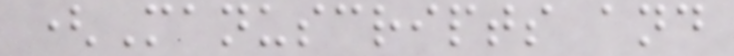(Manuscripts and
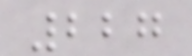227
